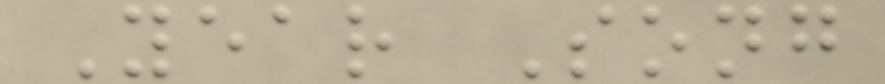Year Song
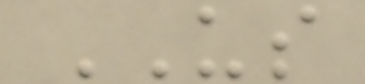US
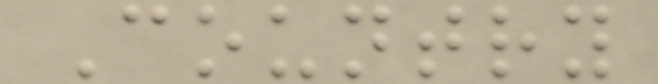Country
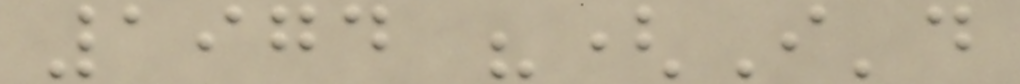1974 "(I'd
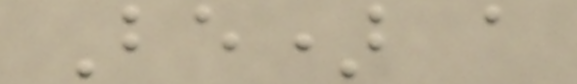Be) a
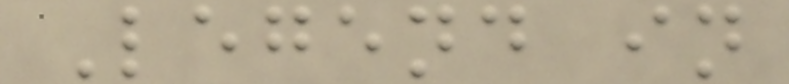Legend in
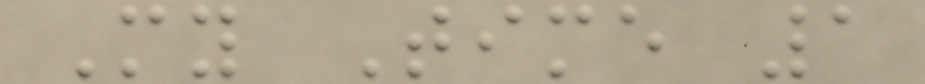My Time 1
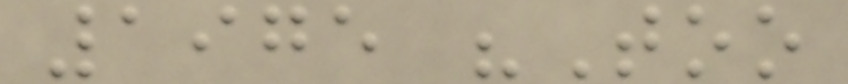1975 "Too
